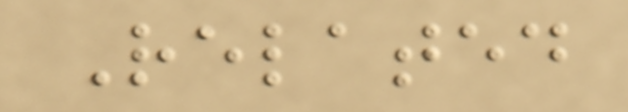Related
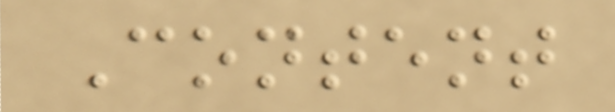Content
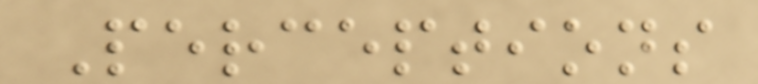Perceptions
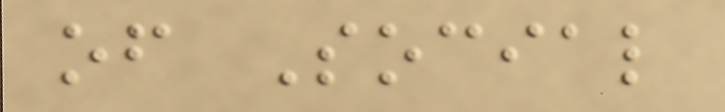of Social
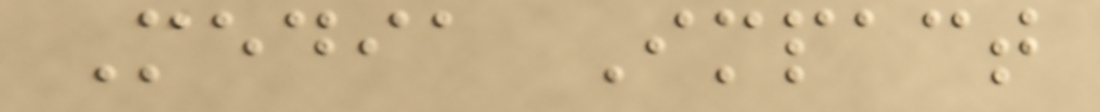Media Impact
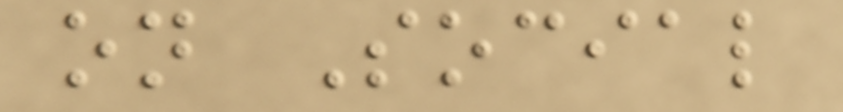on Social
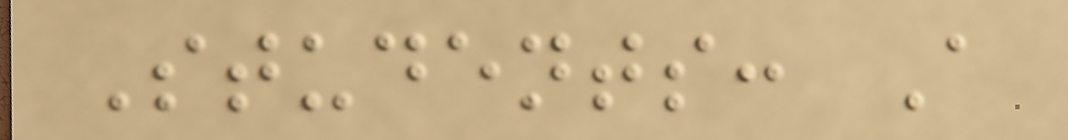Students: A
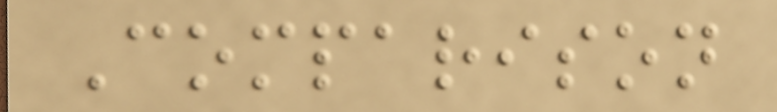Comparison
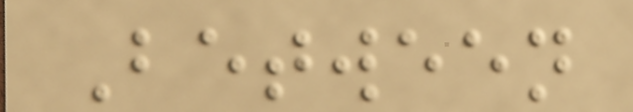Between
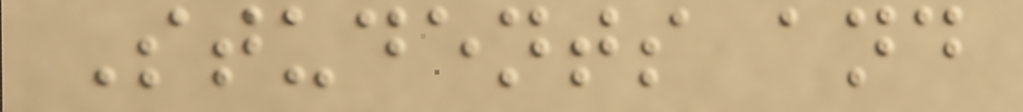Students and
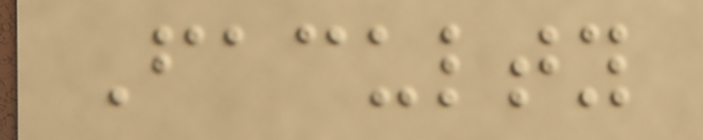Faculty
